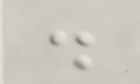.
